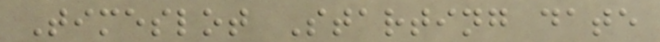Timeslot Starting date
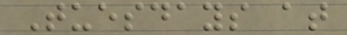Tuesdays at
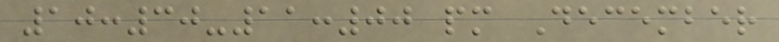10:30-11:00 pm December
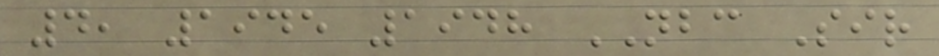4, 1945 1948 NBC Sir
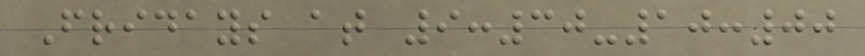Fridays at 9:30-10:00
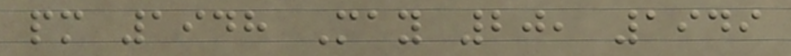pm 1948 May 20, 1949
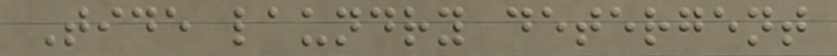Tide laundry detergent
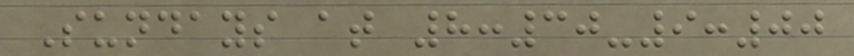Sundays at 8:30-9:00
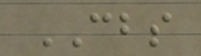CBS
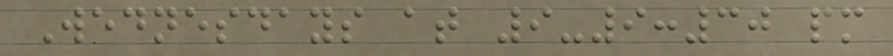Wednesdays at 9-9:30 pm
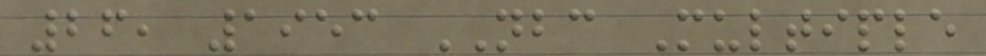26, 1953 NBC Multiple
